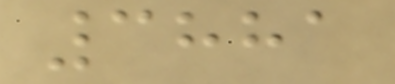3881
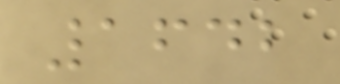1642
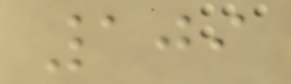109
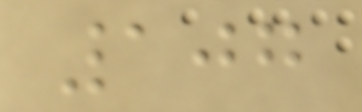107
